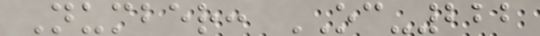Number: OC-222
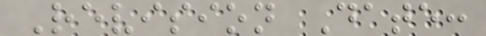Revision Date:
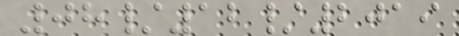08/12/2019
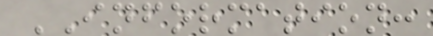INFORMATION:
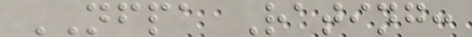NFPA Rating:
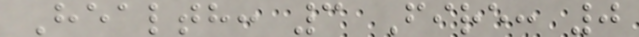Health: 3 Fire: 0
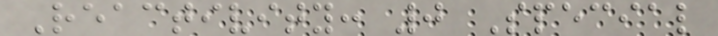Reactivity: 0 Special
